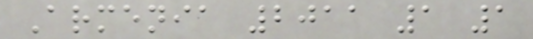Armenia 2011 1 1
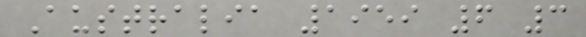Australia 1959 6 3
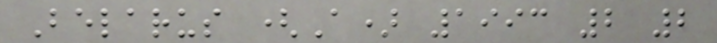Belarus (A) 1993 2 2
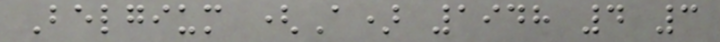Belgium (A) 1948 4 3
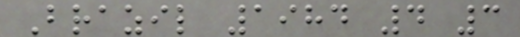Brazil 1984 4 3
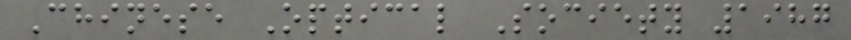Chinese Optical Society 1987
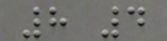8 4
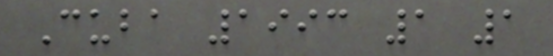Cuba 1993 1 1
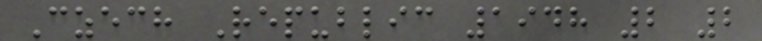Czech Republic 1948 2 2
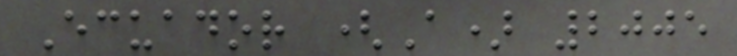Ecuador (A) 2005
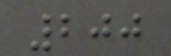200
